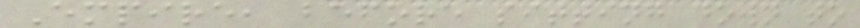Empire, before sitting down to
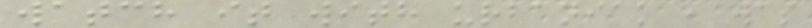watch it with urbaniak , was
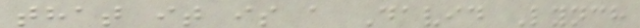that it is a David Lynch
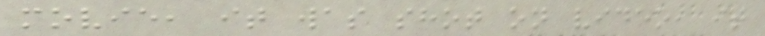movie, it was shot on video, it
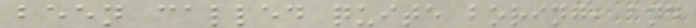been called quite boring, and
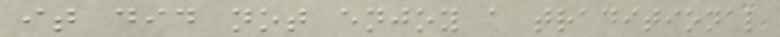it did not enjoy a traditional
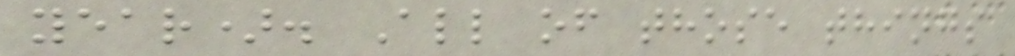year). All of those things
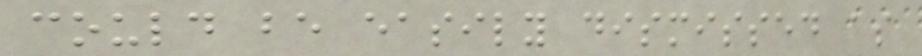could be easily dismissed as
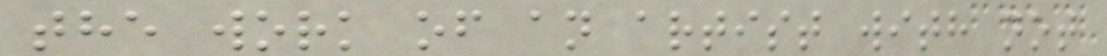the work of an artist with not
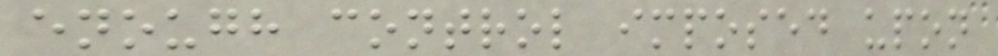enough control imposed upon
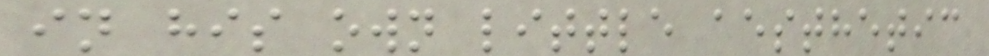in his own little aesthetic
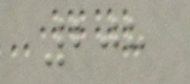208
